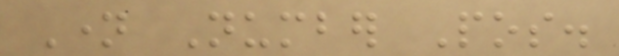Name Number Pos.
